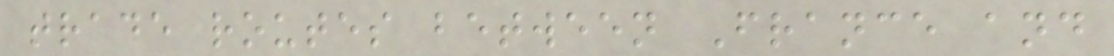trade routes between France and
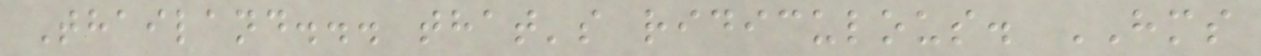Thailand... that's ridiculous. HMS
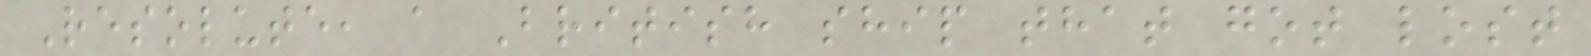Resolute, a British ship that got lost
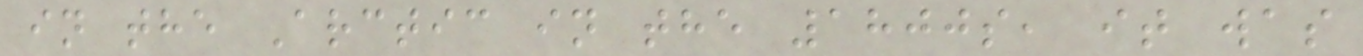in the Arctic in the 1800s, it was
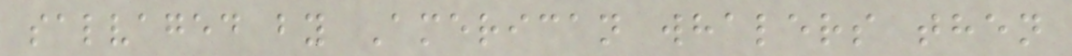salvaged by American whalers then
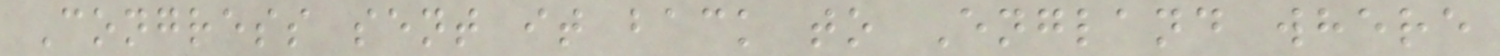Congress sent it back to England where
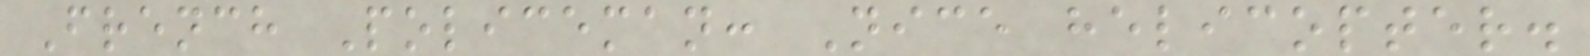French Policeman: Nice helicopter.
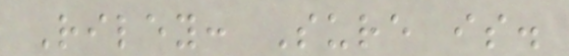Riley: Sure is.
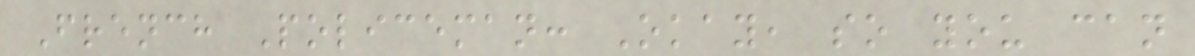French Policeman: Okay, so you can
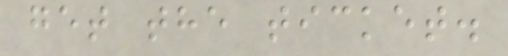get the ticket.
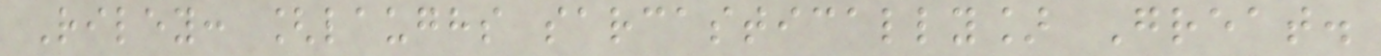Riley: [laughs sarcastically] Great.
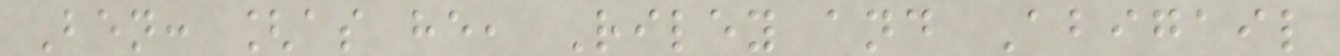Ben: [as he, Riley and Abigail
